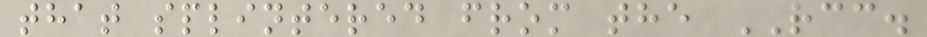that splintered from the RCC.
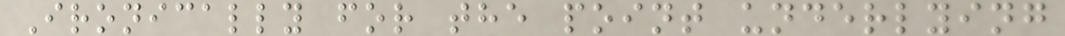Ironically for the point underlying
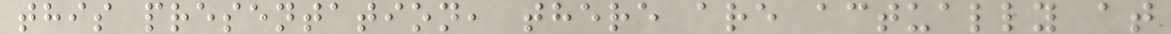this presentation, there are actually at
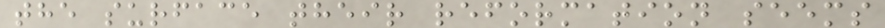the surface their reformation seems
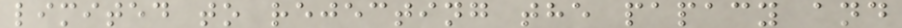limited to rejecting the papacy and
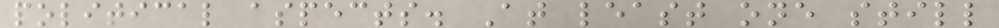political aspects. At least one still
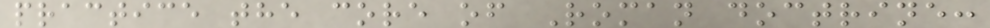practice the core of Roman doctrine:
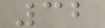32
